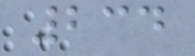234
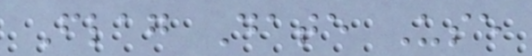Flag Date Use
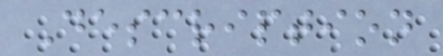Description
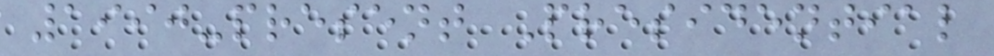1990-present Presidential
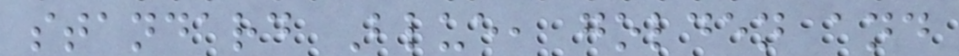standard Blue, golden and
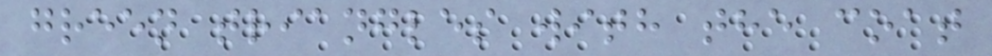green triangles with the coat
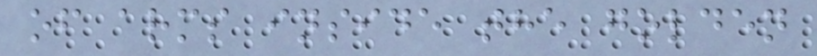of arms inside the golden
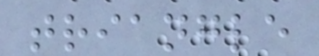triangle
